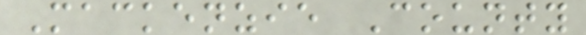Mackenzie County
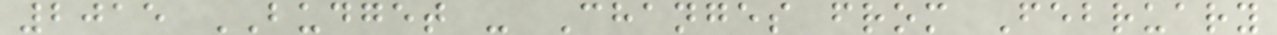2015 BUDGET - Changes from February
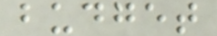budget
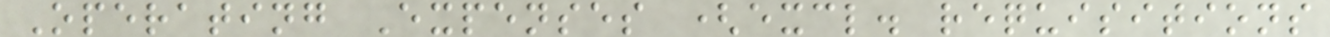Operating Expenses (excl. requisitions
